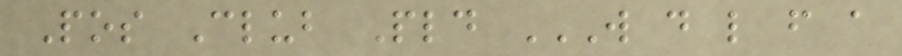Pos Club Pld W D L F A
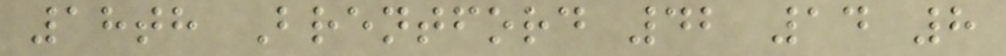18th Brentford 42 14 8
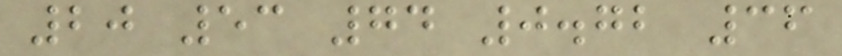20 53 74 0.72 36
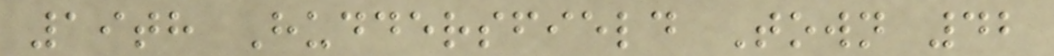19th Huddersfield Town 42
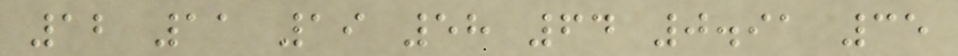12 11 19 58 64 0.91 35
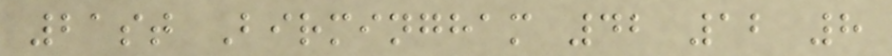21st Birmingham 42 12 8
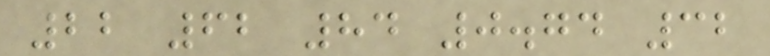22 62 84 0.74 32
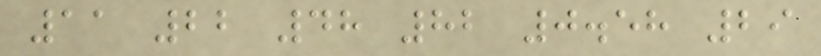11 22 48 82 0.58 29
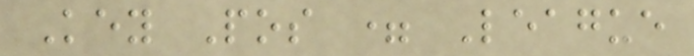Key Pos = League
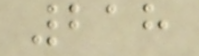218
